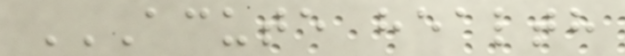ACUTE HEALTH
